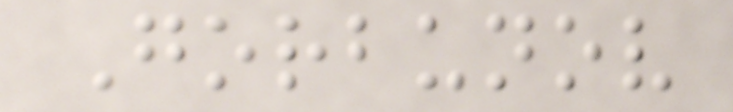Gorbunov
